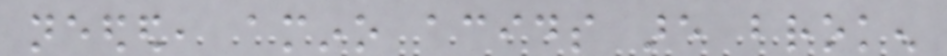needed, amino acids are broken
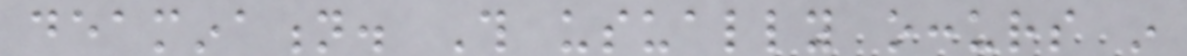deamination. This usually occurs in
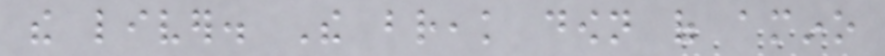the liver. The break down of amino
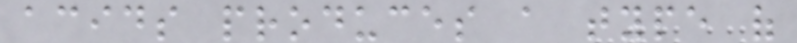acids produces a type of
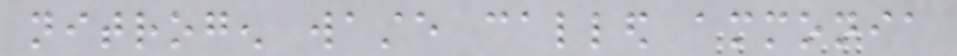nitrogen waste called ammonia
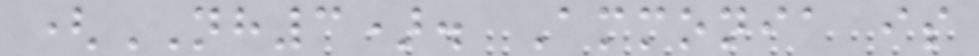(NH3). Ammonia is
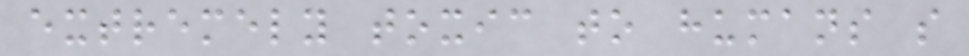extremely toxic to humans so
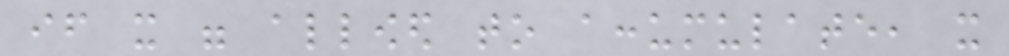if it were allowed to accumulate, it
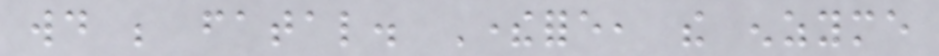would be fatal. Therefore, the enzyme
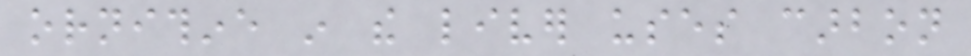ornithine in the liver uses carbon
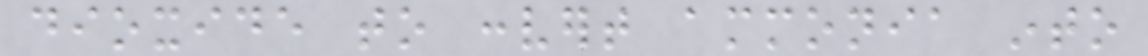dioxide to convert ammonia into
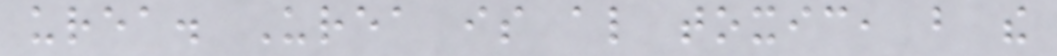urea. Urea is also toxic, but the
